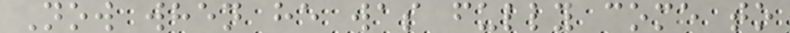Now when he was fully come to
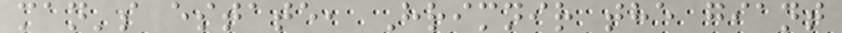man's estate, Hrimnir the giant
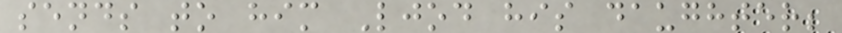sends to him Ljod his daughter;
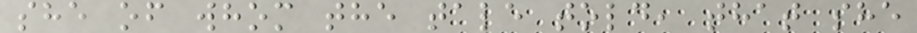she of whom the tale told, that she
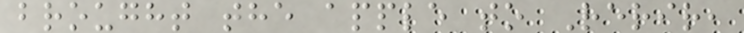brought the apple to Rerir,
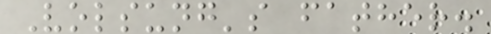Volsung's father.
